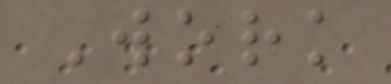Work
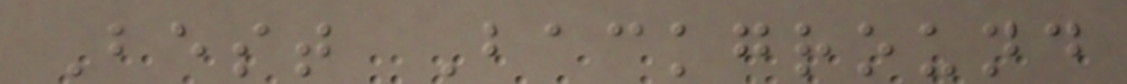Best Background
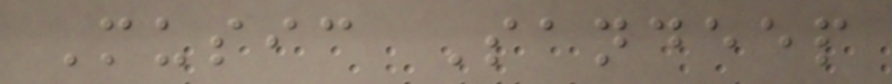Music Sandeep
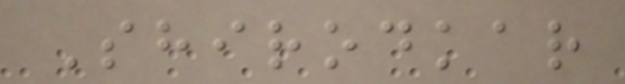Shirodkar
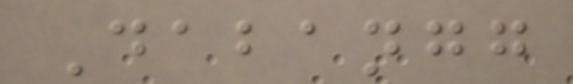Dabangg
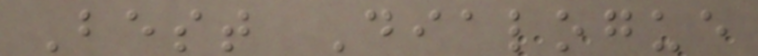Best Dialogue
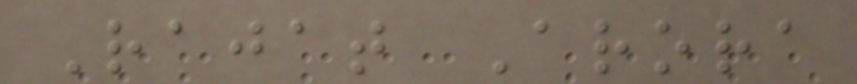Rajat Arora
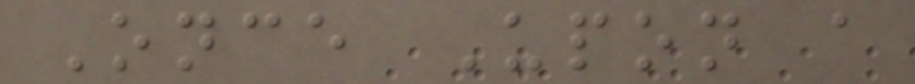Once Upon a
